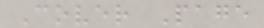Cover Page
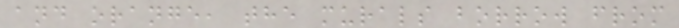and orange, the murals borrow from
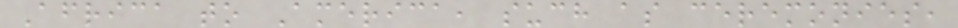Africa to America, such as ceremonies,
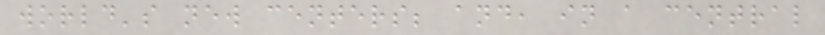world's new centers; and, in a central
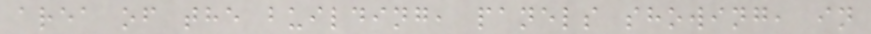area of the building, panels showing, in
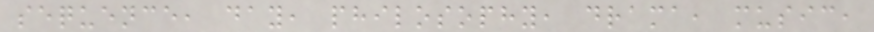sequence, day, philosophy, drama, music,
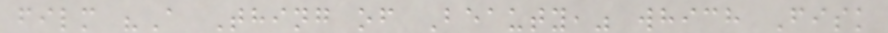film "A Thing of Beauty," which Fisk
